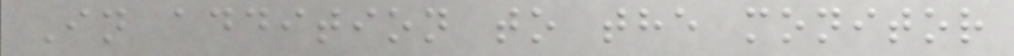In addition to the monitor
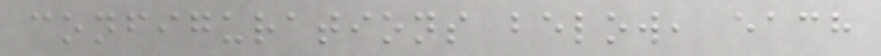configurations below, each
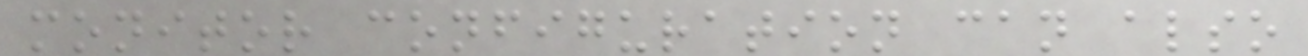monitor configuration can also
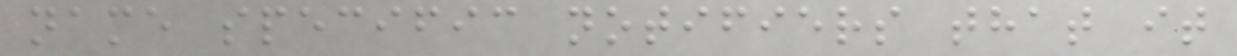name specific notifiers that it
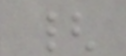{
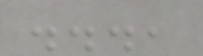...,
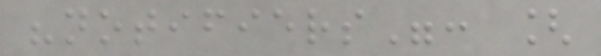"notifiers": [
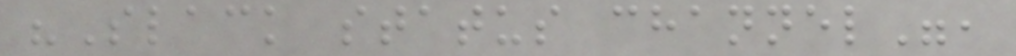"Slack status channel",
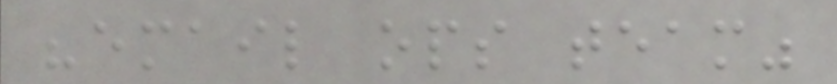"email ops team"
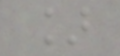]
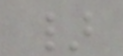}
